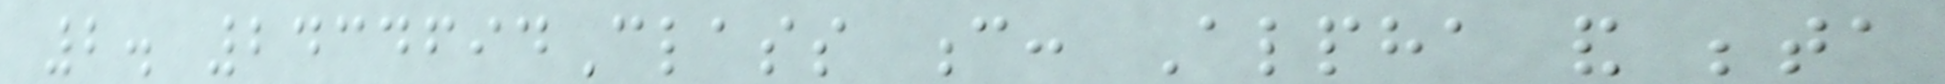2. 2434694Class c: Alpha and beta
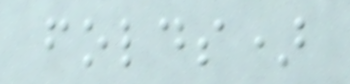folds)
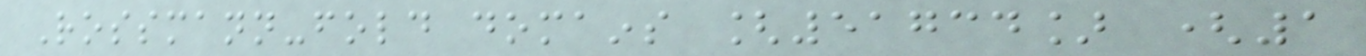Rossmann-fold domains [51734] (1
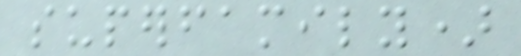superfamily)
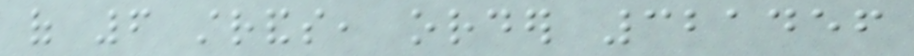of 6 strands, order 321456
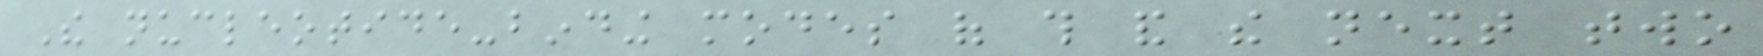The nucleotide-binding modes of this and the next two
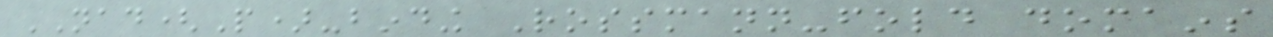NAD(P)-binding Rossmann-fold domains
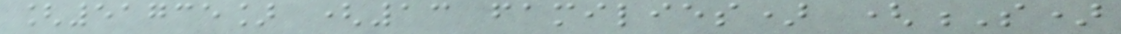[51735] (13 families) (S)
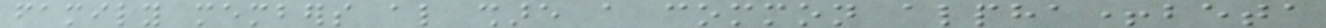family members also share a common alpha+beta
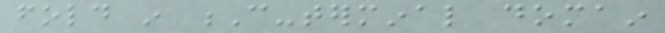fold in C-terminal domain
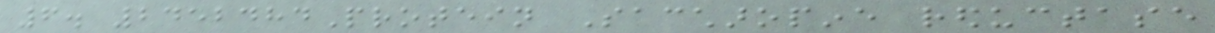6. 2452484Protein Saccharopine reductase
